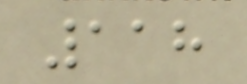118
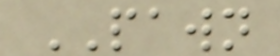PAWN
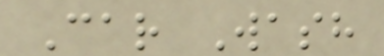Car Wash
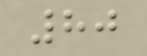80
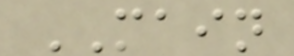MAIN
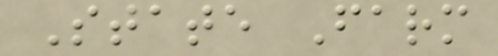State Farm
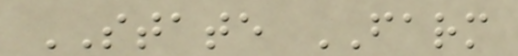STATE FARM
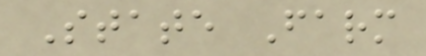State Farm
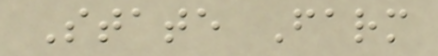State Farm
